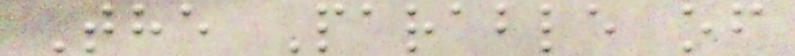The Parable of
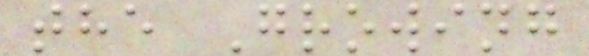the Growing
